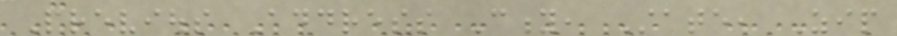Previous Address City, State, Zip
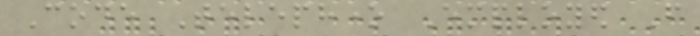Code Telephone Employed From
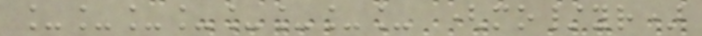________ (mo/yr)
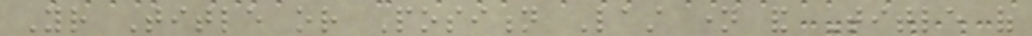Your Title or Position Last name and Title of
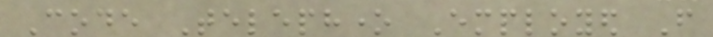Code Telephone Employed From
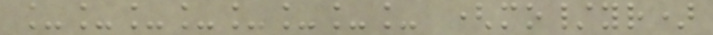________ (mo/yr)
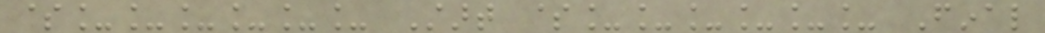$______ Start $______ Final
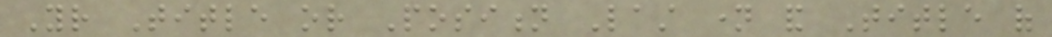Your Title or Position Last name and Title of
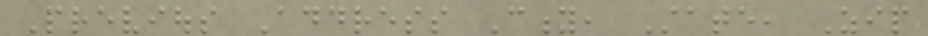Previous Address City, State, Zip
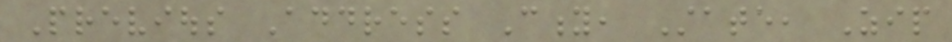Previous Address City, State, Zip
